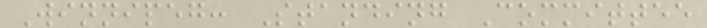Winnipeg: Standing Committee
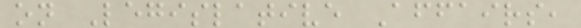on Legislative Affairs,
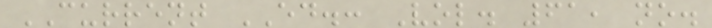CURRENT ED.: Vol. 61, no.
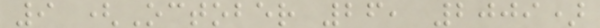9 (October 26, 2009)
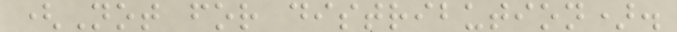(Not for distribution).
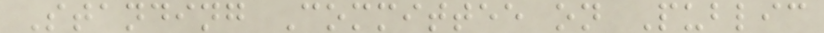Standing Committee on Public
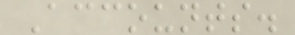Accounts.
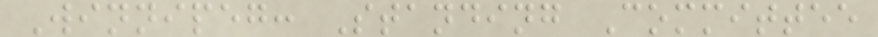Winnipeg: Standing Committee
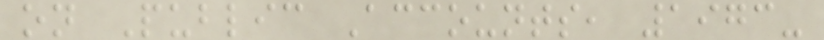on Public Accounts, 1973-
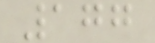177
